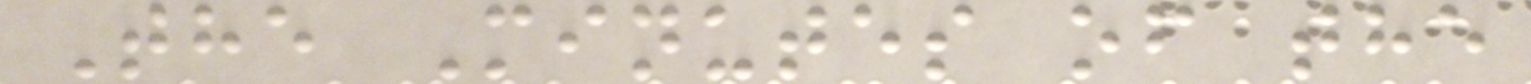The Minutes of the
